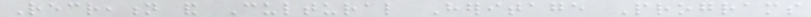Recreation and Cultural Heritage Programs
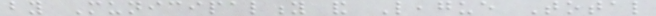by Municipality and League Total
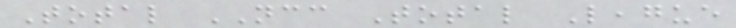Total NCC Total League
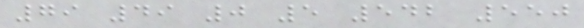79 49 0 5 542 550
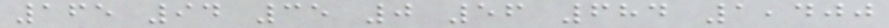165 94 35 0 56 684 1,400
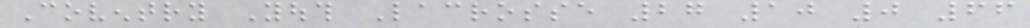Coventry Youth Lacrosse 27 10 0 66
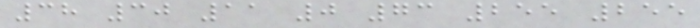38 30 11 0 73 255 255
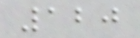120
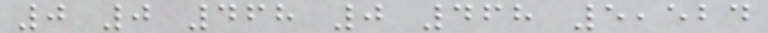0 0 468 0 468 5,524
